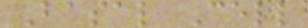Basal Cell
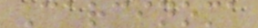Carcinoma
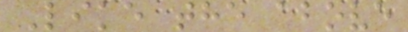Like the above
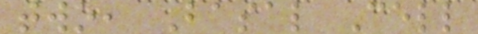two, Basal Cell
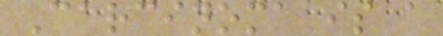Carcinoma is a
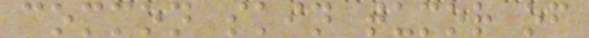common skin tumor of
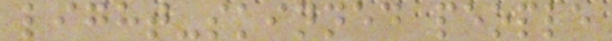light-skinned people
